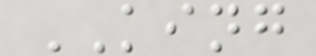KING
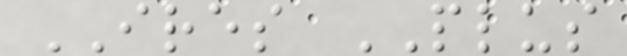IRES PLUS
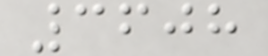3608
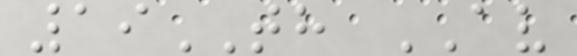19TH AV
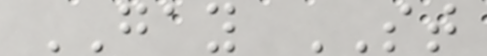GAY ST
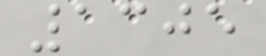1305
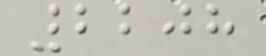2208
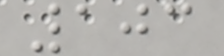103
